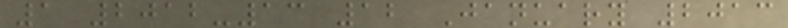1 2012-13 12 January 2013
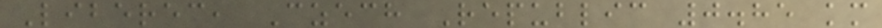Liberec, Czech Republic 0.85 km
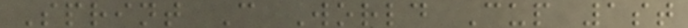Sprint C World Cup 1st
